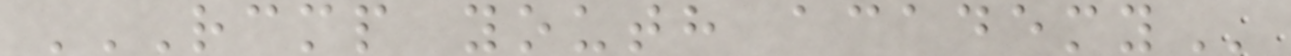RCMP YOUTH ACADEMY
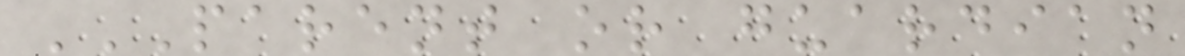PARENT OR GUARDIAN
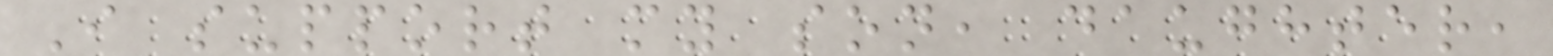I support my son, daughter,
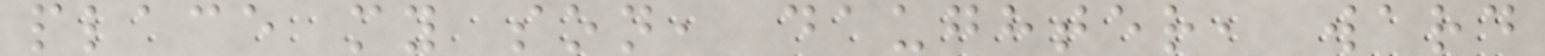place my son, daughter, ward
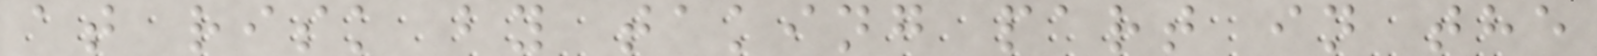at risk by taking part in the
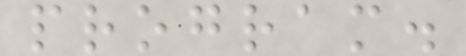program.
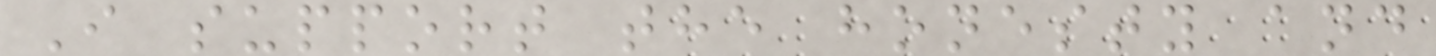I support the honesty and
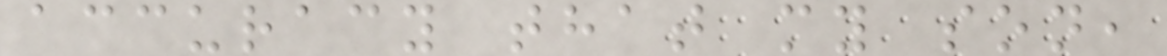accuracy that my son,
